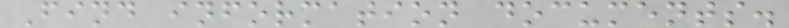Find information documents.
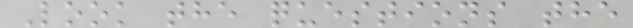Look the questions the
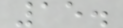15.
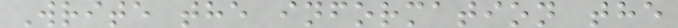Write the information the
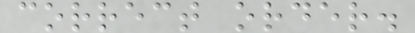correct order.
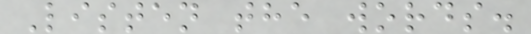Listen the words.
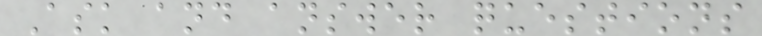Ask and answer questions
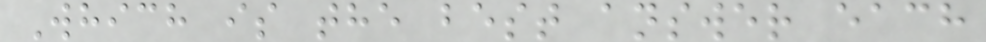Which is the best answer each
